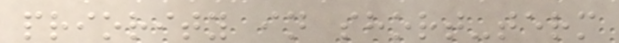priority in short-term
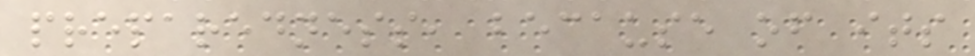preparedness, because of its
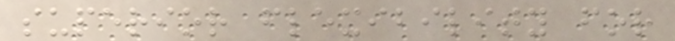superior flexibility for
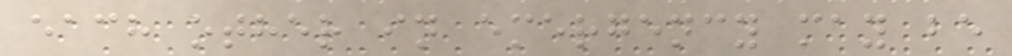each other in emergency may be
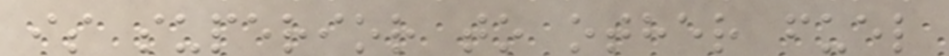is superior to other fuel
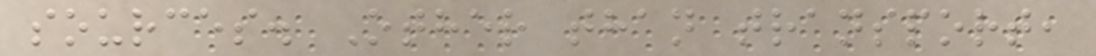sources. Other than transport,
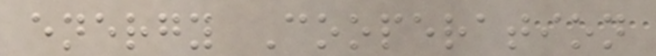energy Cooperation
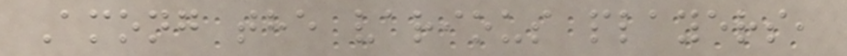Among the various players,
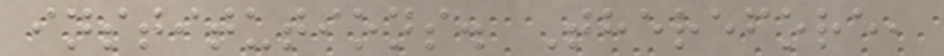institutions. Therefore,
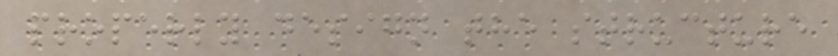properly design the structure
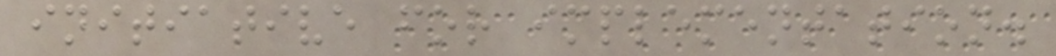initiative for implementation.
